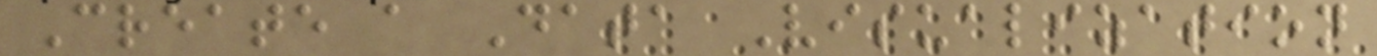Create a Data Visualization
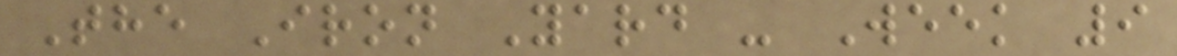The Iron Yard - Week 9
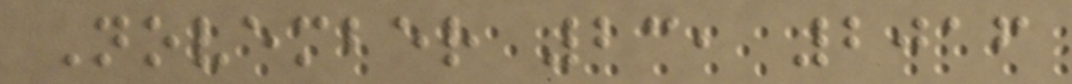November 23, 2016
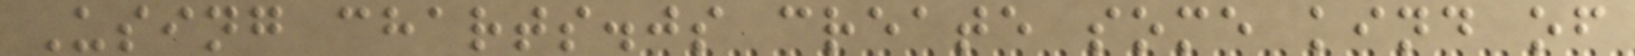Using charts.js create some kind of
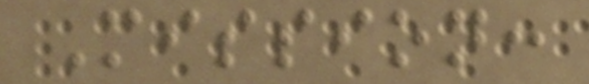Mission:
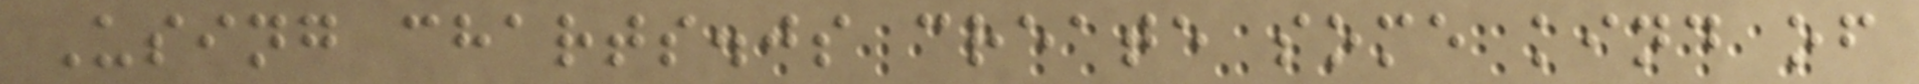Using charts.js create some kind of
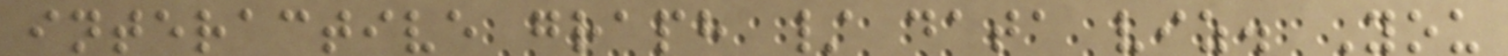interactive graph / data viz. You
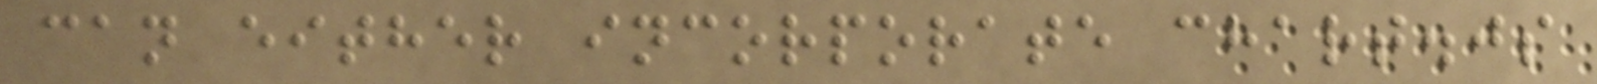can either incorporate chart.js
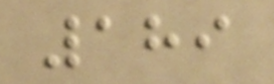189
